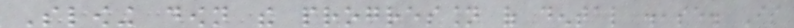Slowing down the progression of dental disease. Is
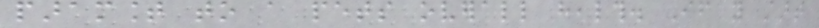paramount to a pets overall health. If you start
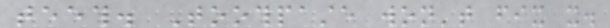teeth. Toothpaste won't fix it.
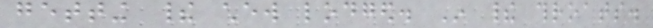getting their chew lodged. In their throats.
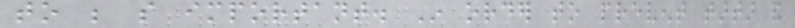to be so important. In order to prevent tartar and
